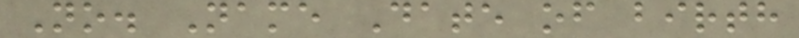No. Name Date of birth
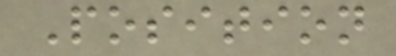Position
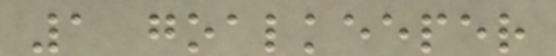1 goalkeeper
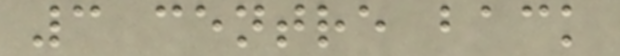3 centre back
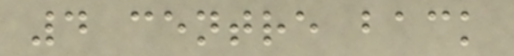4 centre back
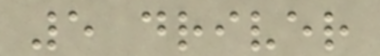5 driver
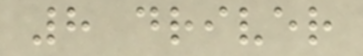8 driver
